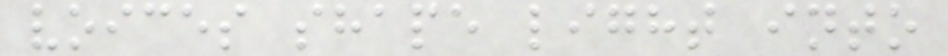voices shape light into
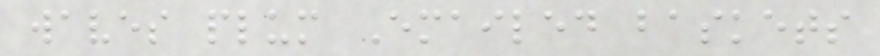waves plum Emailed baskets
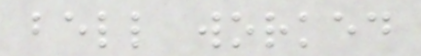bell worked
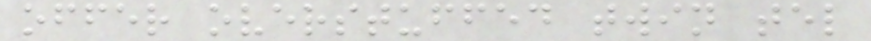offer overstuffed twin tel
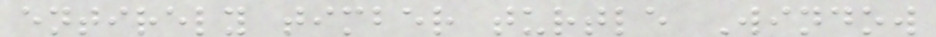entirely timber turtle Window
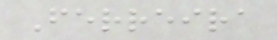Ferreira
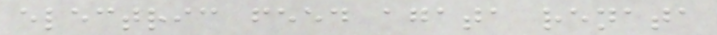electric feed agata renata
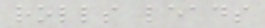rolls leads
